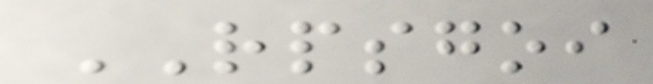RPSGOI
